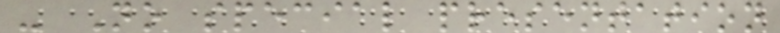- No special presentation
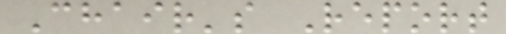Chair's Report
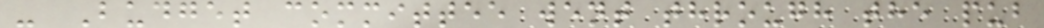- Budget committee went through the pub
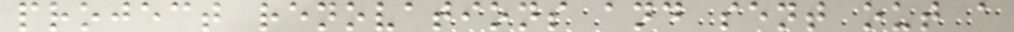project renovations and sent out a
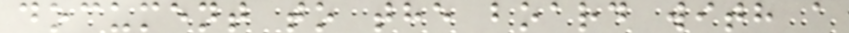document to the board with a
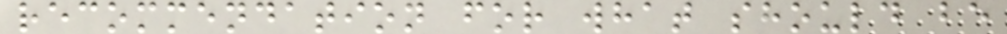recommendation for what should be
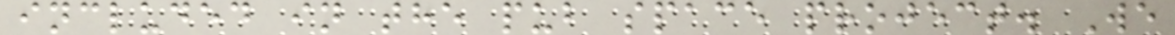included in the pub space project. We
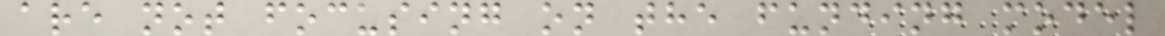are not focusing on the funding model
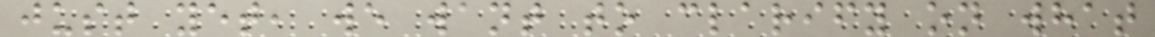just yet, we want to clarify on what
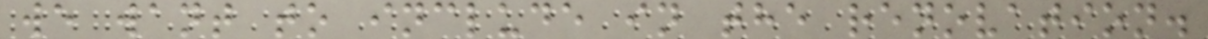we want to include in the renovation.
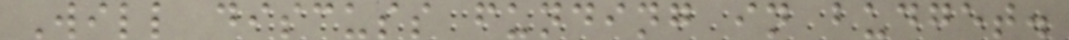Will discuss funding in budget.
